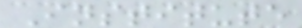Institute
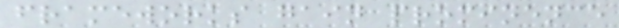frameworks gain prominence
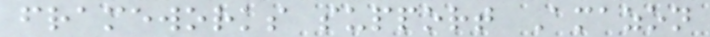frameworks support Amazon
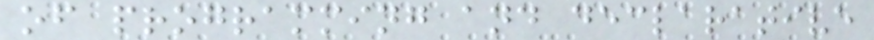of programming and declarative
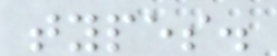types.
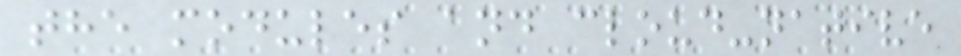the modules and cloud-native
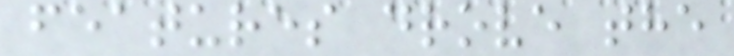features drove the
